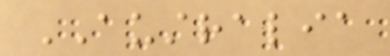AUSTRALIA
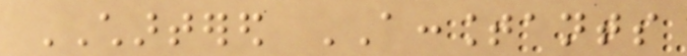CHARTERED ACCOUNTANTS
